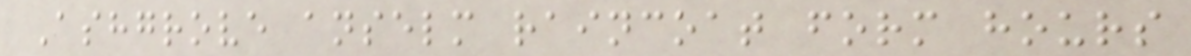Ashgrove anselm raincoat form hours
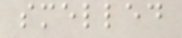smelled
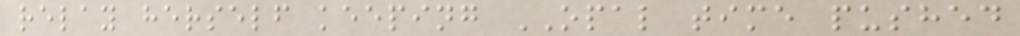relay herself keeping OPAL time pushed
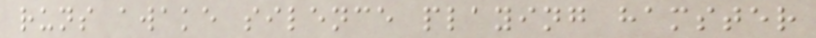runs awake silence playing hamster
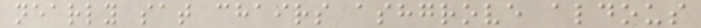nearly sat chairs ashgrove aldous
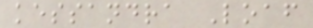kessandra Loaf
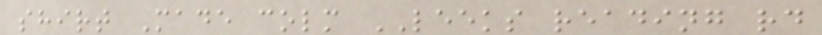shirt Made colm LEEKS reading rd
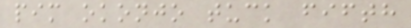pim okonjo tuck fifth
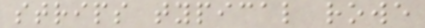strips typical rowe
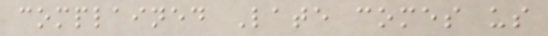complained Late comes us
